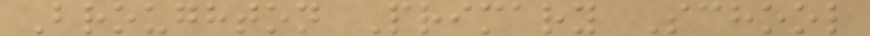Broughton Primary School
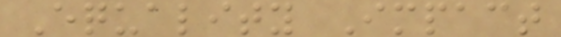Equality Impact
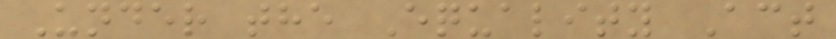Under the Equality Act
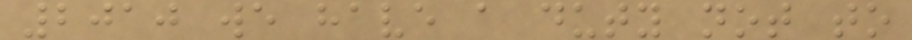2010 we have a duty not to
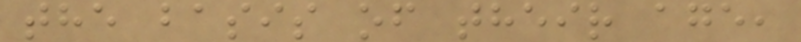the basis of their age,
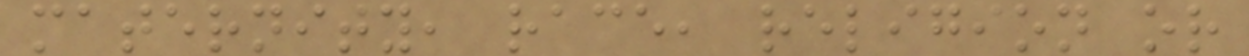maternity, race, religion or
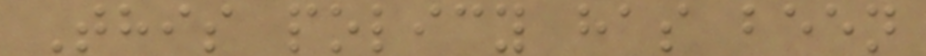This policy has been
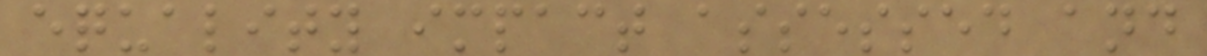equality impact assessed and
